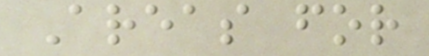Areas for
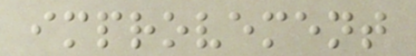improvement
